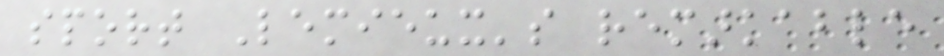sport Lemieux's remarkable
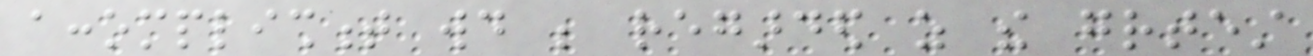accomplishment would be regarded as the greatest
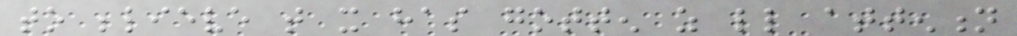to believe that it has gotten as little attention
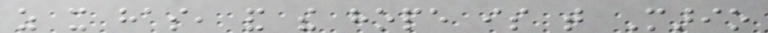as it has, and the hope is that Mario
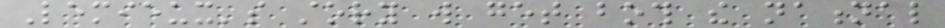Lemieux's story will get both the national
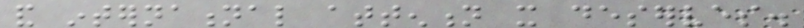and international attention it deserves.
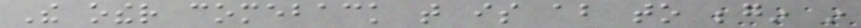The other comeback that is about to begin in
